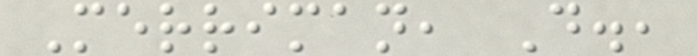Merriman, D.,
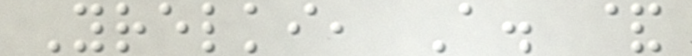Yrelki, A. &
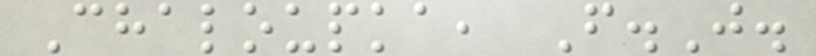Chaloupka, F.J.
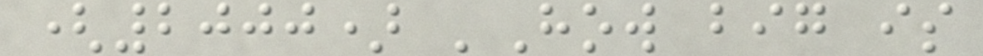(2000) 'How big is
